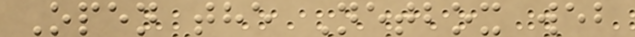Open the Netbox web
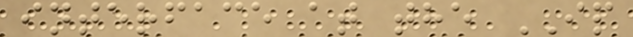interface at the IP
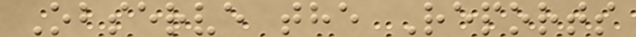Observe the Reports
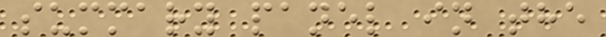summary panel in the
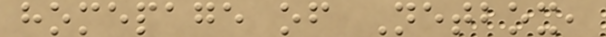homepage of Netbox,
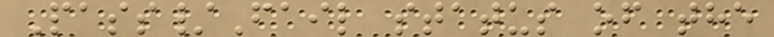Pass/Fail status of the
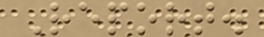Report.
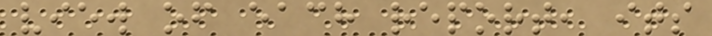view of each report, its
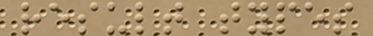result types
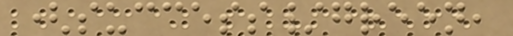(success/green,
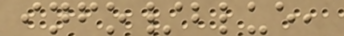info/blue,
